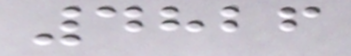4826
